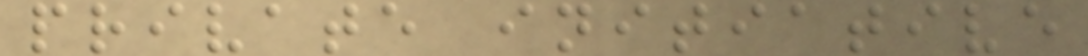private initiative
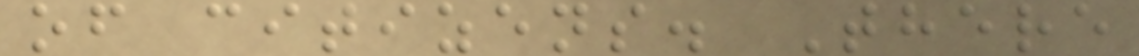of citizens. There
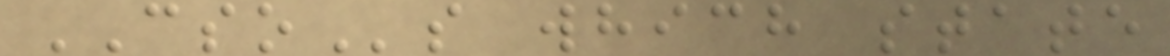CSOs which state
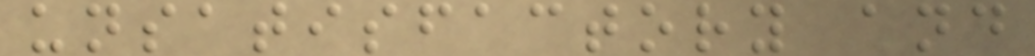unsatisfactory and
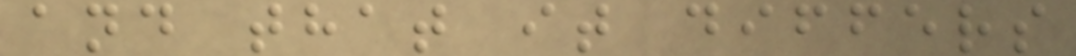and that it differs
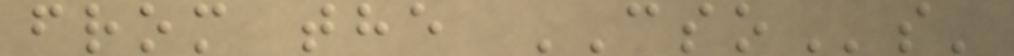from the CSOs'
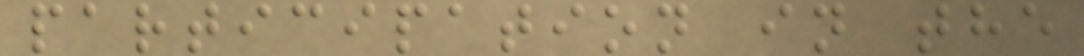participation in the
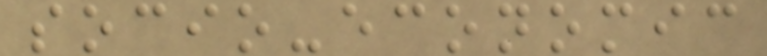socio-economic
